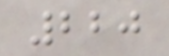220
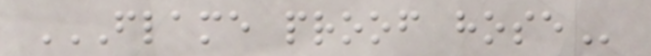FLAME PROOF HOSE
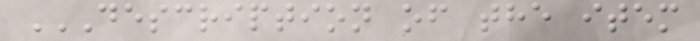DESCRIPTION OF THE ITEM
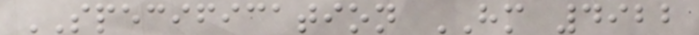SPECIFICATION HM 4922
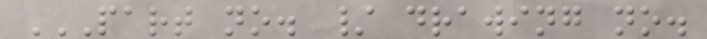PART NO. / DRAWING NO.
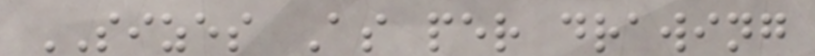SIZES As per drawing
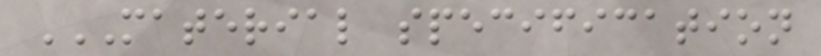MATERIAL SPECIFICATION
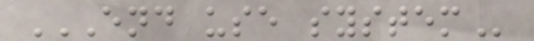END USE SYSTEM
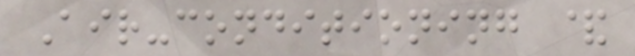Air-conditioning &
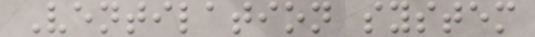Ventilation system
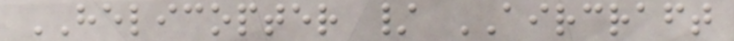HELICOPTER / AIRCRAFT
